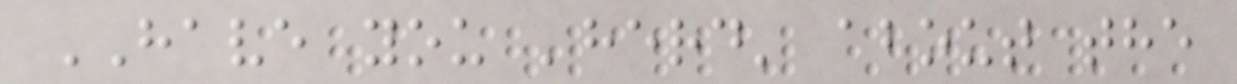HAVE you 'herd' about the
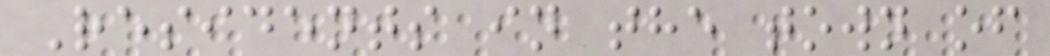Residents in the town of
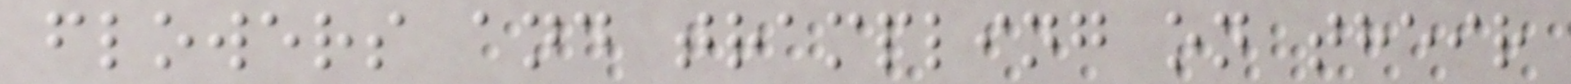flowers and trampling on their
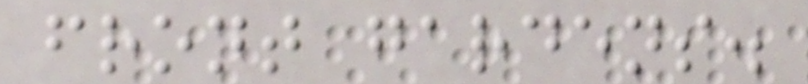front gardens.
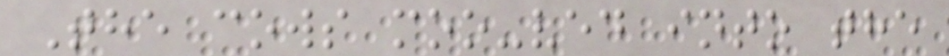The cows moo-ved into the
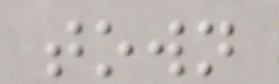town
